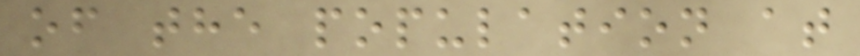of the population at
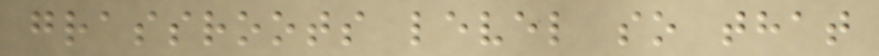grassroots level so that
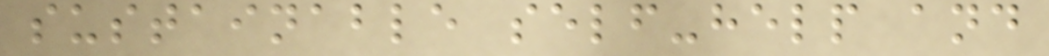sustainable self-help and
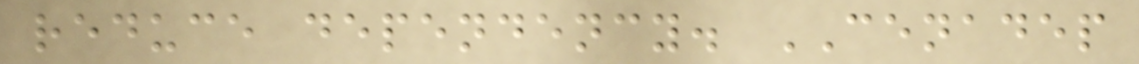reduce dependency. CENADEP
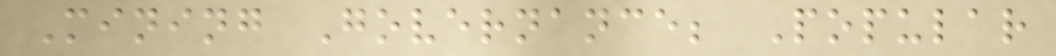Mining Governance; Popular
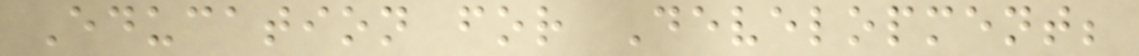Education for Development;
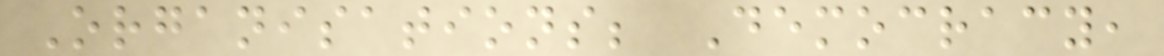Organisations; Democracy,
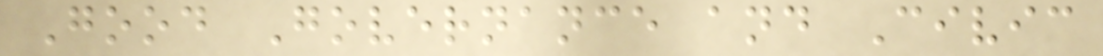Good Governance and Civic
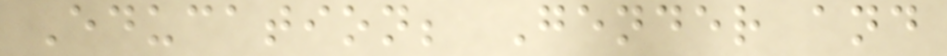Education; Gender and
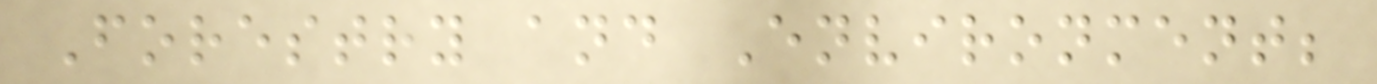Forestry and Environment;
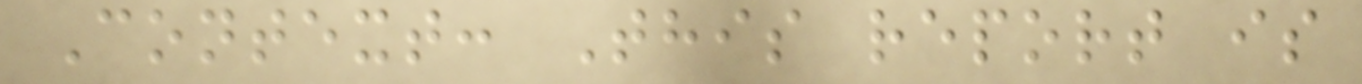Context: This report is
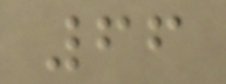66
